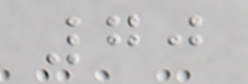70
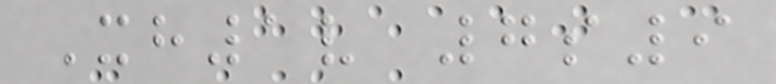Xh1v 7s9
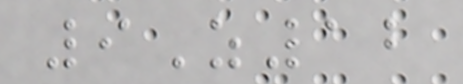9Z12
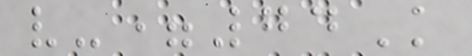v-=74K
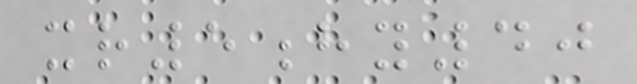xr5hy40
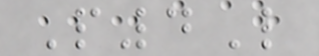P4L
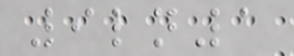9ln1
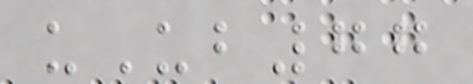uUb77
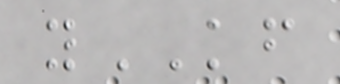yKF
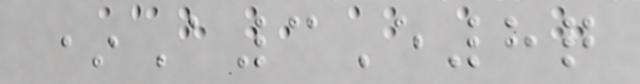*A3E8q
